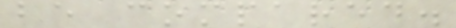be compared.
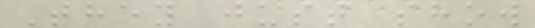They just show
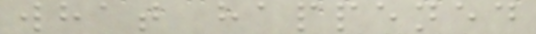what happened
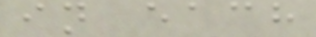in each
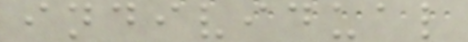individual
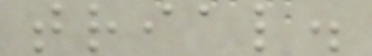trial.
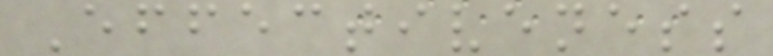Effectiveness
